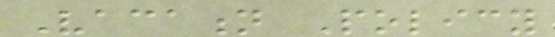Vacation Policy
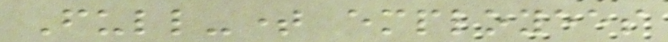Full-time employees
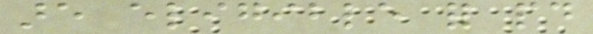are eligible for paid
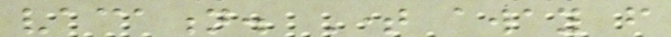vacation. Time away from
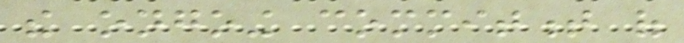the ongoing commitment of
